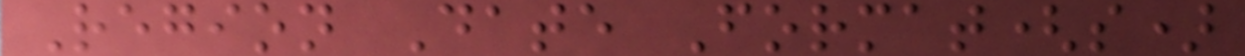Region Date Format(s)
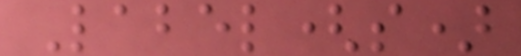Label(s)
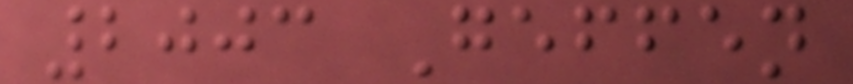2003 Geffen
